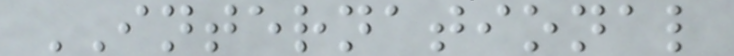INTERNATIONAL
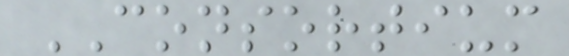CONSORTIUM
